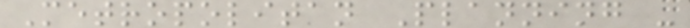Metropolitan Planning -
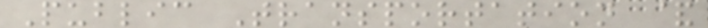Public Transportation &
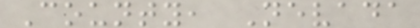County, Nevada
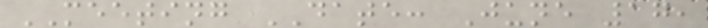MEETING DATE: June 17,
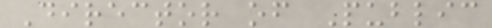Director of Public
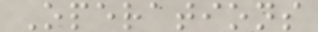Operations
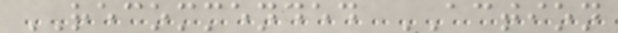RECOMMENDED ACTION
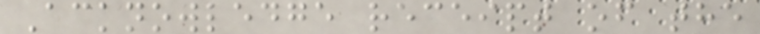Acknowledge receipt of the
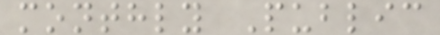monthly Public
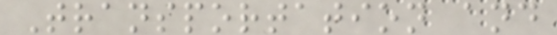Transportation and
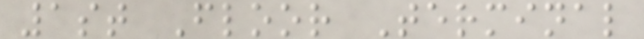1st Floor Terminal
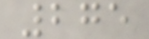275
